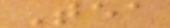Tea
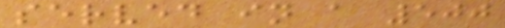served in a 500
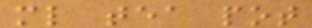ml tea pot
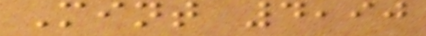Mint 4,90
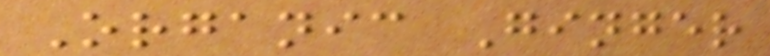Organic Ginger
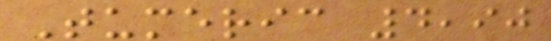Tumeric 4,90
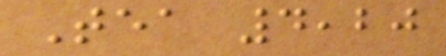Tea 4,20
